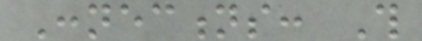Connections: This
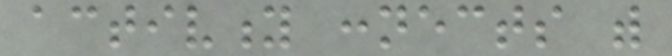activity connects with
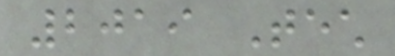2019 Tech
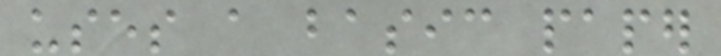uses a basic paper
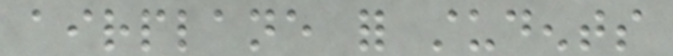airplane for students
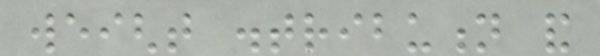weight distribution and
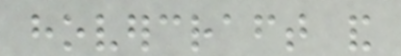hovercraft and
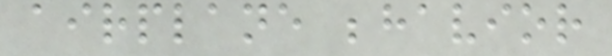airplane behavior
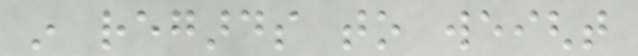in regards to weight
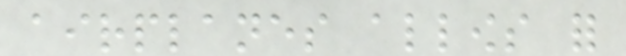airplanes allows for
